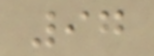97
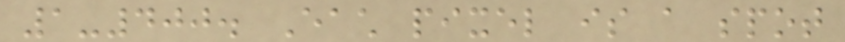1-400. Each pixel is a spot
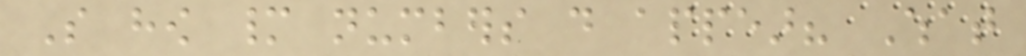So how many numbers do appear? What
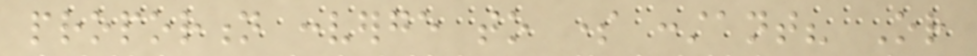proportion converge to some constant? Or
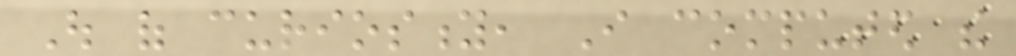Out of curiosity, I computed the
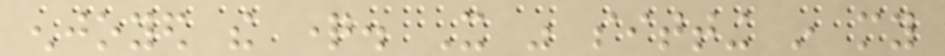enjoyed the question. It was sitting in my
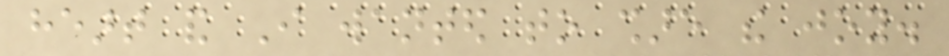heart and I wanted to share the joy.
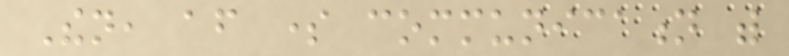Then, after some communication with
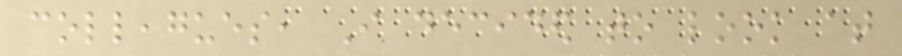colleagues, I decided to look at
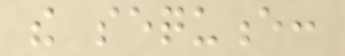the sequence:
